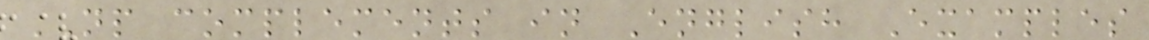NP complements in English Examples
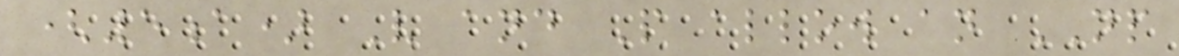(5a) V and P allow an NP
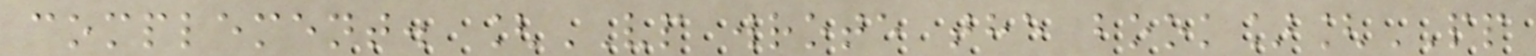complement. [VP wrote the book][PP
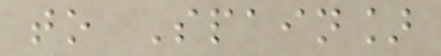to Spain]
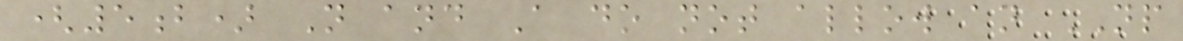(5b) N and A do not allow an NP
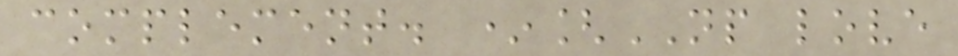complement. *[NP love
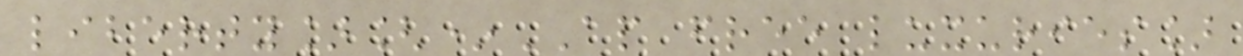liberty][*AP free luxuries]
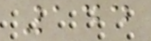144
